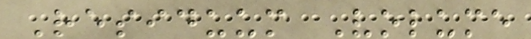Residuum Volume
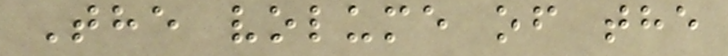The volume of the
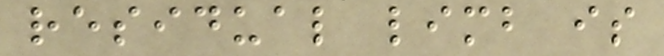residual limb is
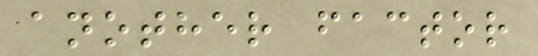another factor
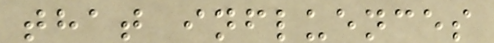that influences
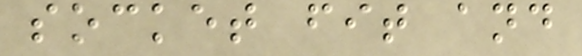socket fit and
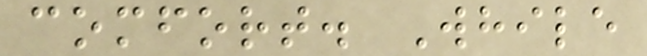comfort. While
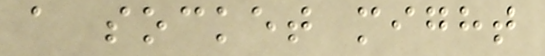a socket might
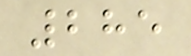285
